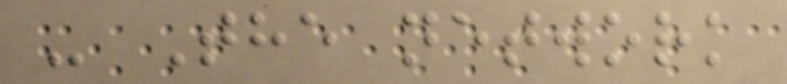- The network
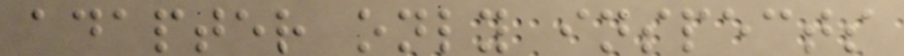adapter only inspects
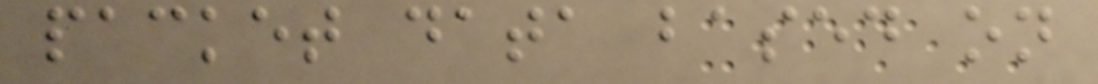packet data based on
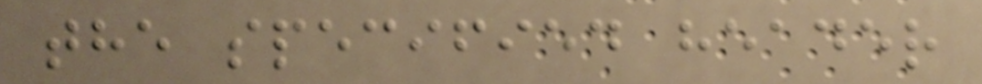the specified header
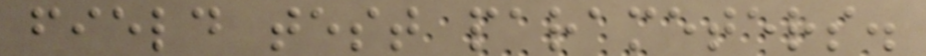field test parameters.
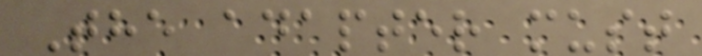The adapter must
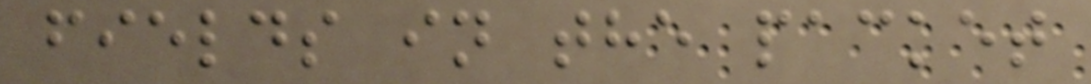fields in the packet
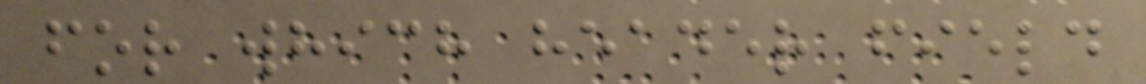for which header field
